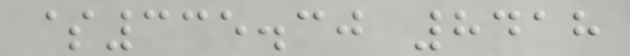$335.30 8418
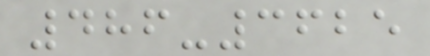486-3625
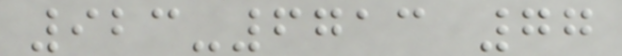923-6713 77
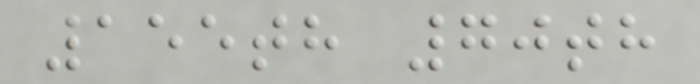155th 70th
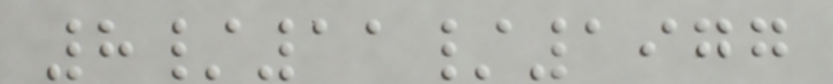8/11/1977
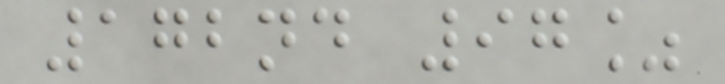172nd 97%
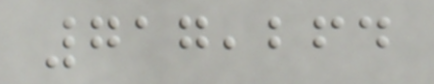717,264
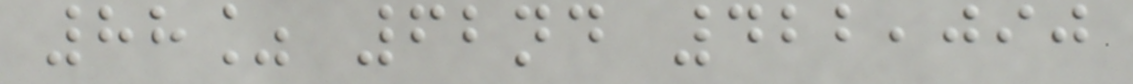88% 62nd 422,090
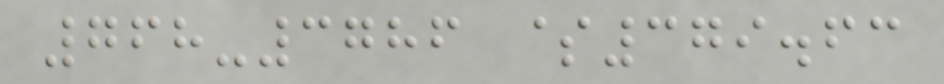768-3786 $379.63
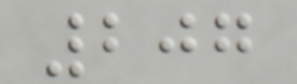207
